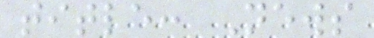title: News
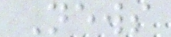News
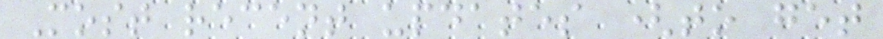Most recent updates (to get
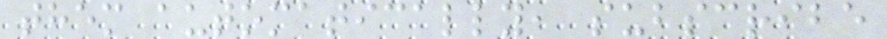them automatically, subscribe
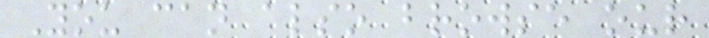You can also browse our
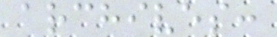archives:
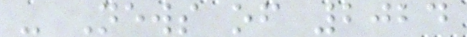- News of 2024
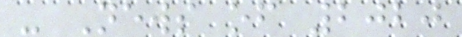- News of 2020
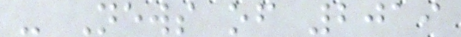- News of 2019
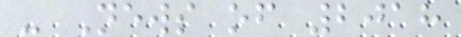- News of 2018
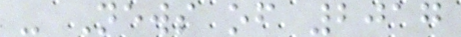- News of 2017
